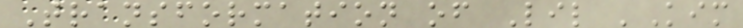Transformation of Lil 'Kim
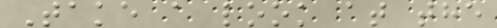Take a look at the
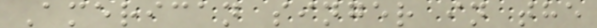American singer in the
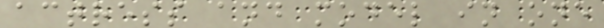actress and model in one
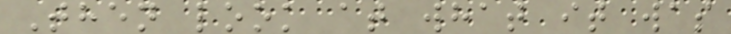Then look at what it was
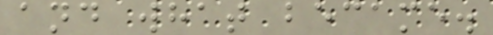and what became.
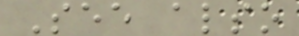See also
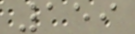159
